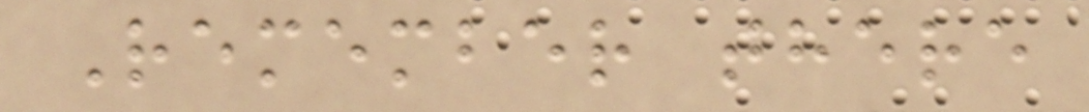Remember there
